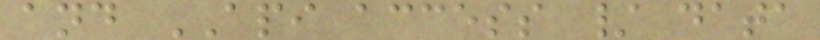and API access / data
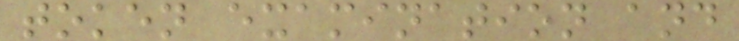token examination and
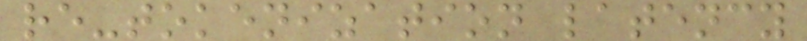re-tokenization latency
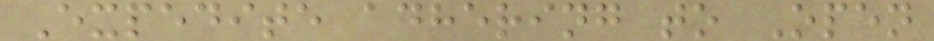Expedite adhering to Open
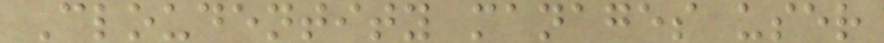Cloudentity manages user
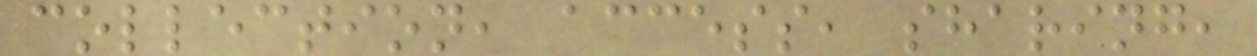collection, access, sharing,
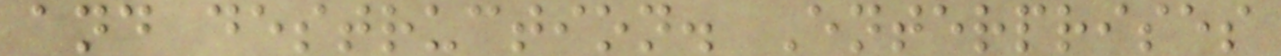and destruction. Enterprises
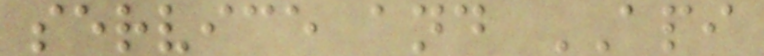service and API
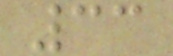33
